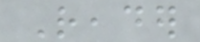Reader
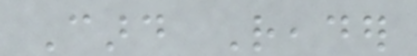Card Reader
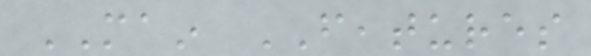MAIN FEATURES
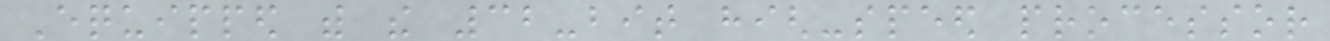Equipped with the 32-bit high-speed processor
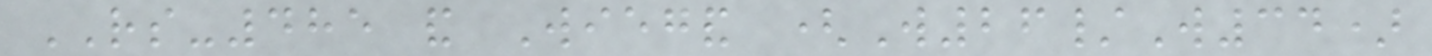RS-485 and Wiegand (W26/W34)
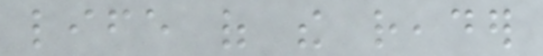life of the reader
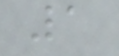1
